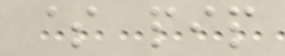$ pip
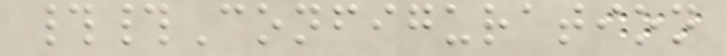##Configuration
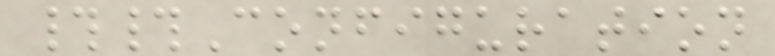##Configuration
